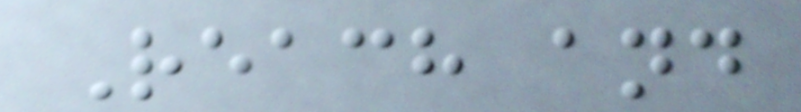Reach and
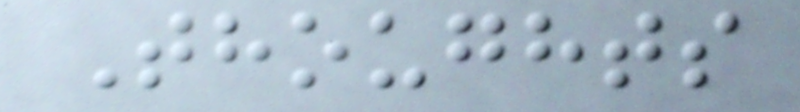Thoughts
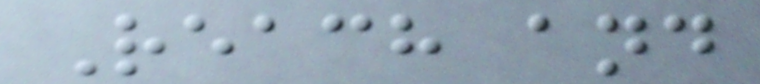Reach and
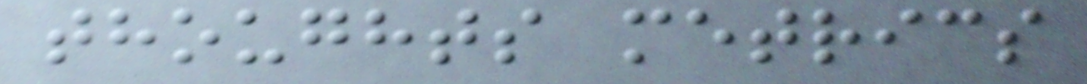thoughts metrics
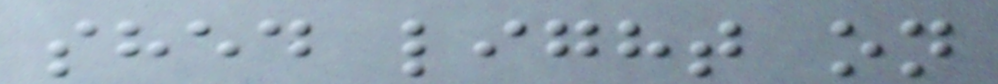shed light on
